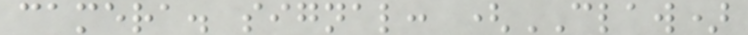camera. signal: (CLAW)
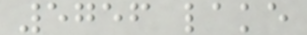5756 lake
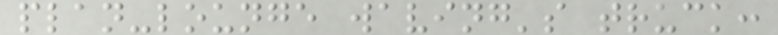plan-lounge waving's truck:
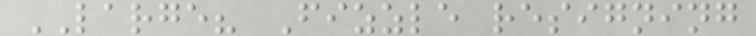LARGE? Fizzle resigning
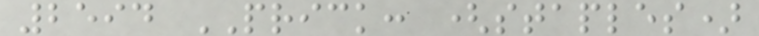2594 PRICK: (staples)
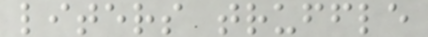liters truffle
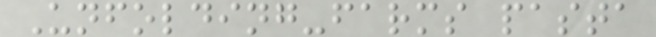Unfolding-farms pasta
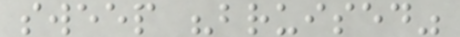sweep "bruised"
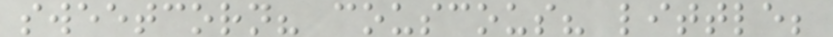sweetcorn? couscous? little;
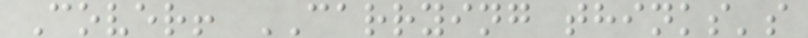Cover! CARRYING thinks's
